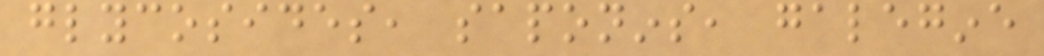glycosides, saponins, galegine
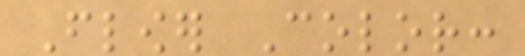Flower Color:
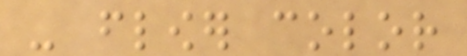- flower color
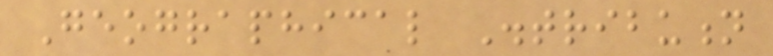Geographical Distribution
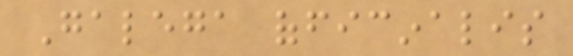Galega officinalis
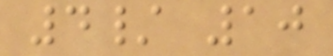4/ 10
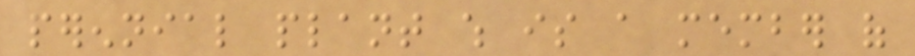perennial plant which is a member of
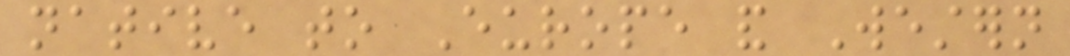native to Europe and Western
